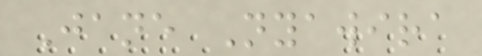Jane Nyawira
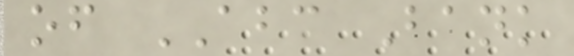of ABC Bank
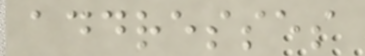addresses
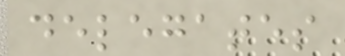delegates
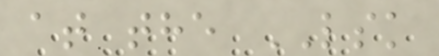at the LSK
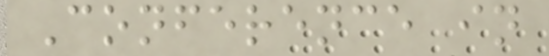Conference in
